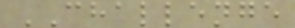CHALLENGE
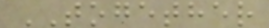TOGETHER
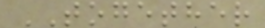TOGETHER
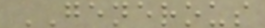GENEROUS
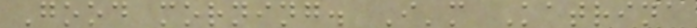Good morning. I'm Katrina
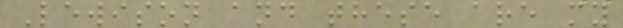Lewison and these are my
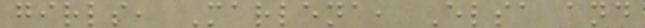girls, Marlena, Elsa and
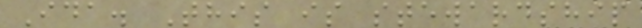Ida. This is stewardship
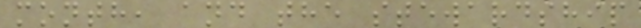month, and the stewardship
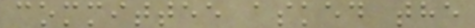committee asked the
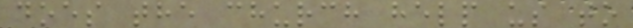does the church help us to
